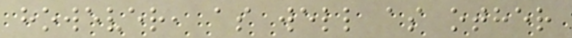however, as well as other
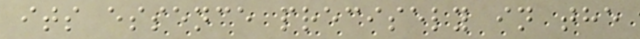its essence precisely in the
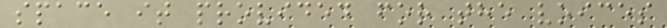space it provided for the voices
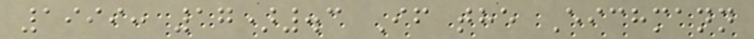1999: 17).3 If the Eichmann
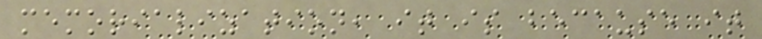memorialization, it is because it
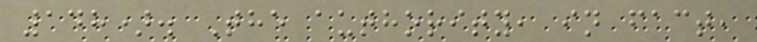148). The authority, in fact,
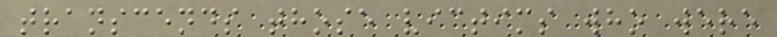transcends those victims who were
